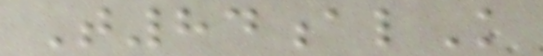T84alK
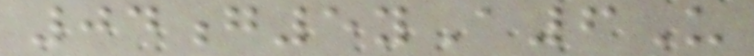04g5yA6U
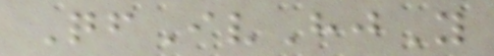QfIvHjY
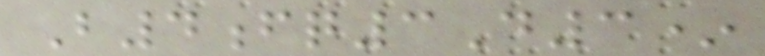B4fq3D3*
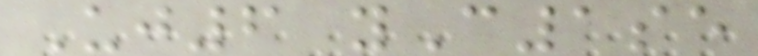Uj6 yC1se
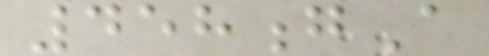458gA
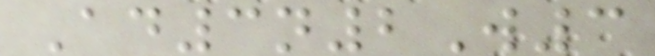Ad3n2W3
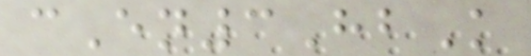cEn3HbK
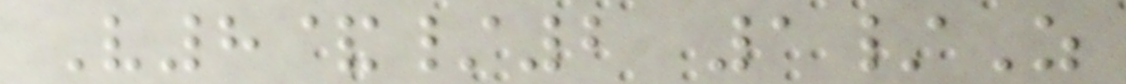V8&/2 1/Z
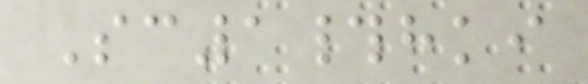Sc1#hki
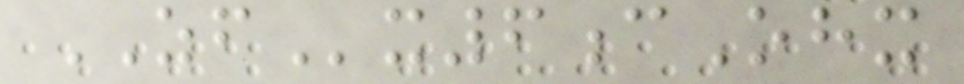ZFx6cOhx
